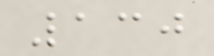130
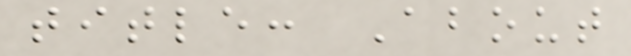title: About
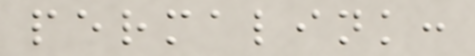permalink:
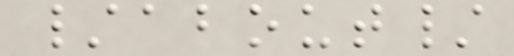/about/
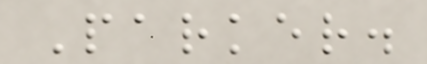Parker.
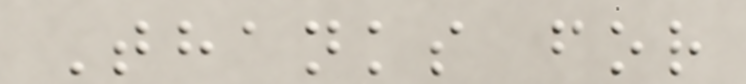Thanks for
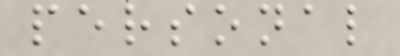personal
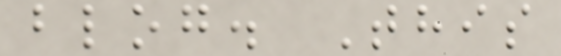blog. This
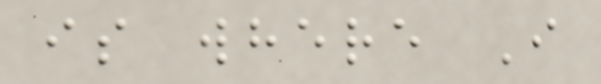is where I
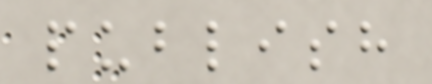publish
